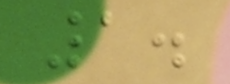1.
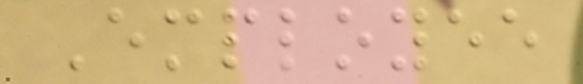Employee
